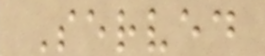Served
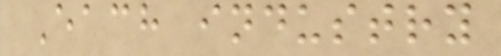Each industry
